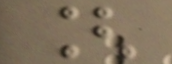[
